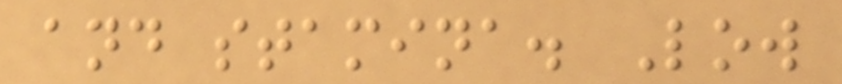and stamina. Low
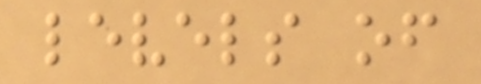levels of
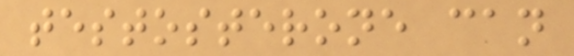testosterone can
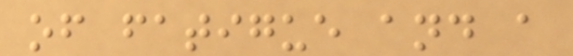of fatigue and a
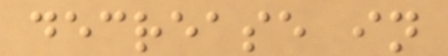decrease in
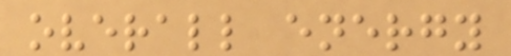overall energy
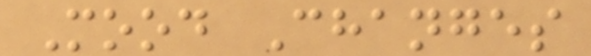Mood Changes
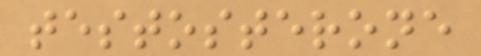testosterone
